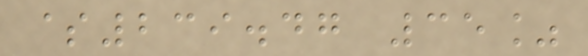$239.47 35%
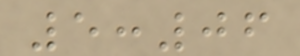5:06
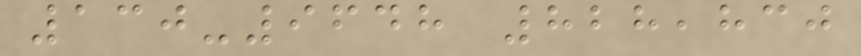130-9648 828,830
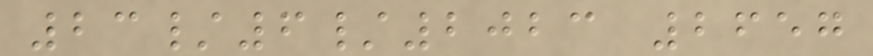23/6/2023 2657
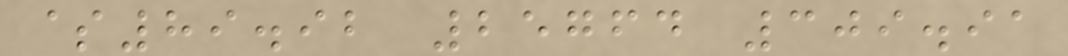$89.92 25764 309.91
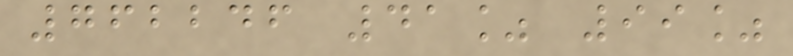762246 41% 99%
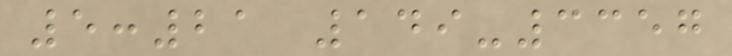5:21 149-3357
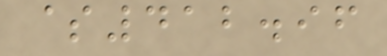$412.96
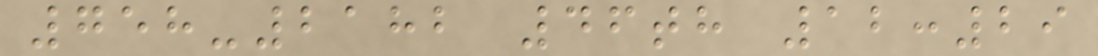758-2182 46th 12:29
